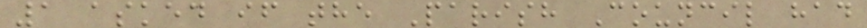1 asked if the Parish Council had
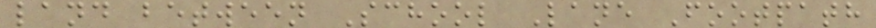land between School Lane Footpath
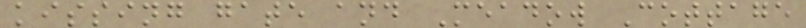kissing gate and Meadow Cottage
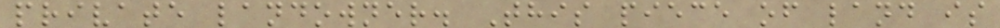private landowner. This piece of land is
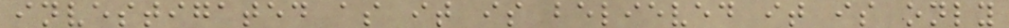investigated as it is believed it is only
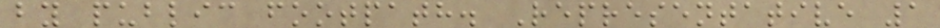by public footpath. Representative 1
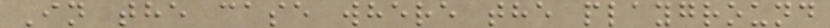In the case where the playground
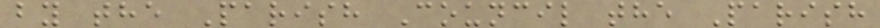by the Parish Council the Parish
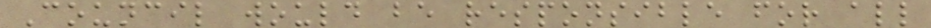Council would be responsible for all
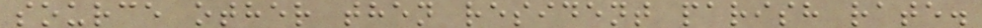source other then resident parish rate.
